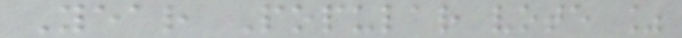Year Popular vote %
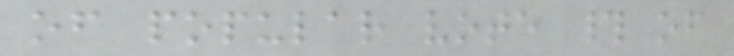of popular vote # of
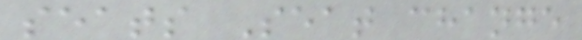seats Seat change
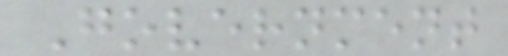Government
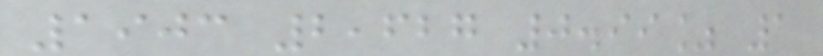1903 2,627 0.99% 1
